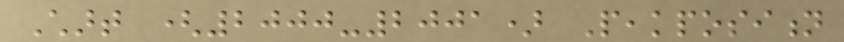Chart (2000-2001) Peakposition
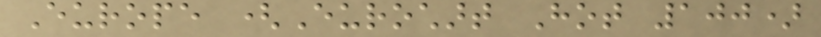Europe (Eurochart Hot 100)
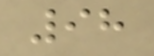98
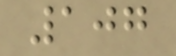107
